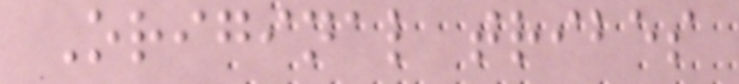Original tribes
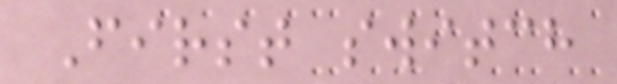First switch
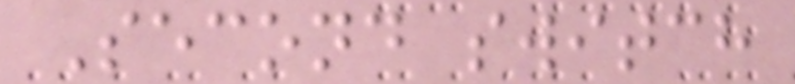Second switch
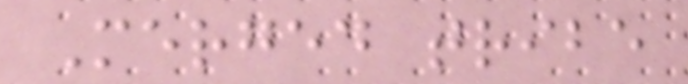Merged tribe
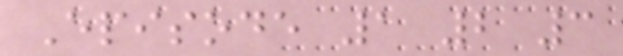Episode 1 2 3
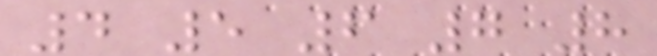4 5 6 7 8
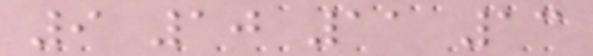9 10 11 13
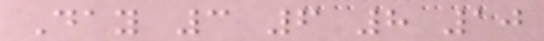Day 3 6 8 10
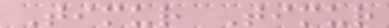Timur Timur
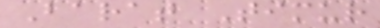Barat Timur
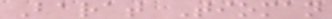Barat Tioman
